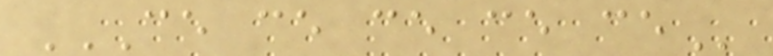CE CE CE CE CE
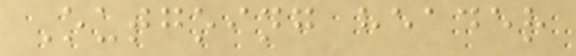Outgoing header
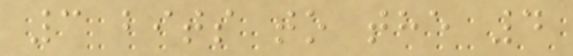3 bits to the 4
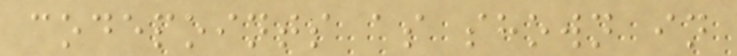codepoints as shown in
